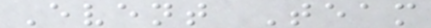Event Team
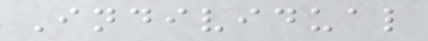Individual
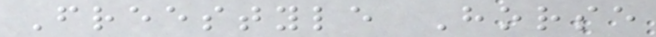Freestyle Horse
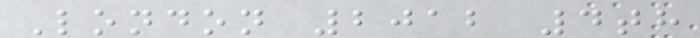London 2012 4th
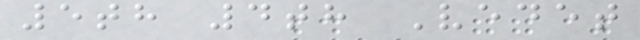5th 4th Vedet
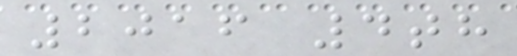2016 4th
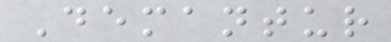Demantur
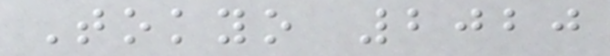Tokyo 2020
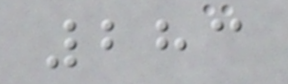283
